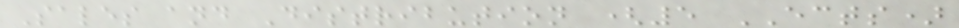Sales and Distribution (5 ECTS)
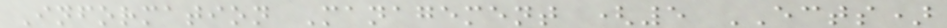Information Management (5 ECTS)
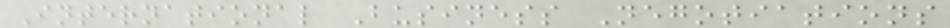International Business Negotiations
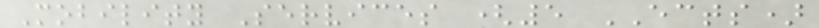Mobility Services (5 ECTS)
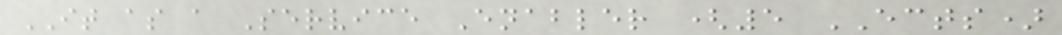IT as a Service Enabler (5 ECTS)
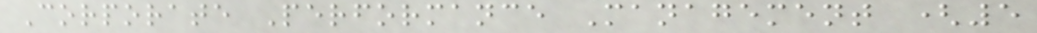Corporate Performance Management (5
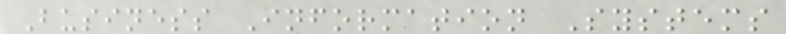Business Information Systems
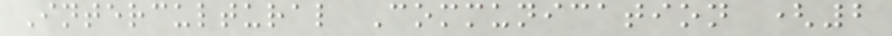Intercultural Communication (2
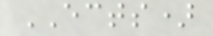ECTS)
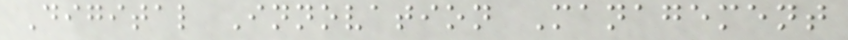Digital Innovation Management
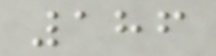186
